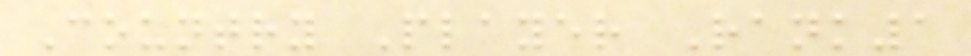Country Player Rank1
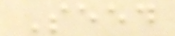Seed
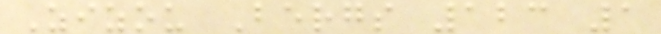Zizou Bergs 123 1
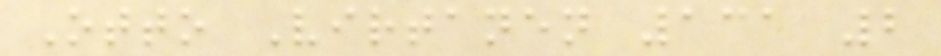Otto Virtanen 131 2
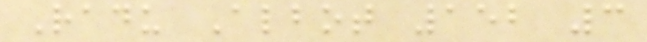Radu Albot 152 3
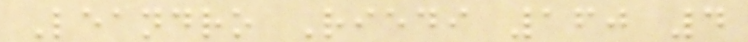Leandro Riedi 160 4
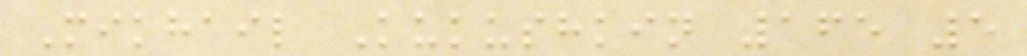Mikhail Kukushkin 165 5
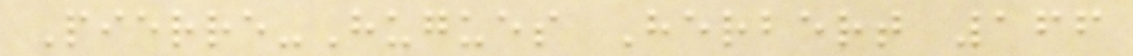Pierre-Hugues Herbert 166
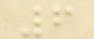6
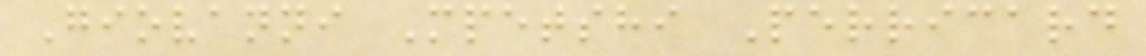Giovanni Mpetshi Perricard
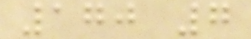170 7
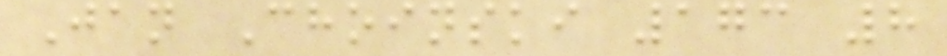Jan Choinski 173 8
